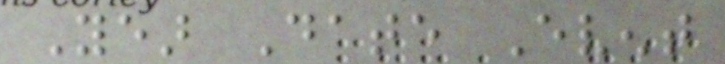Year Date Event
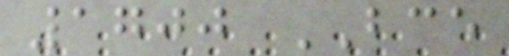1700 BCE
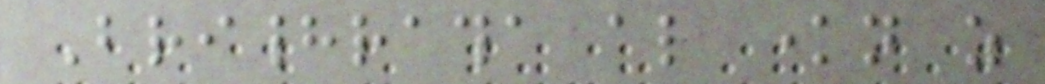Brihadratha also known as
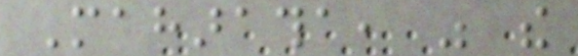Maharatha, was the
